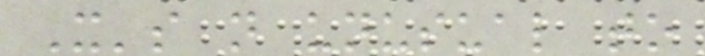It's not unusual to
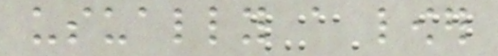usually a lower
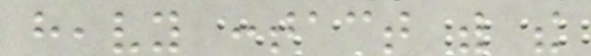heavy contact with the
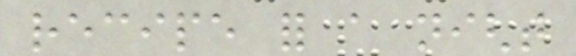recipe for a night
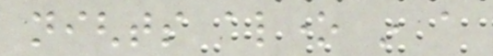nights alone in a
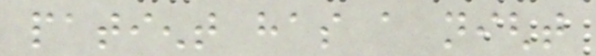patient has a night
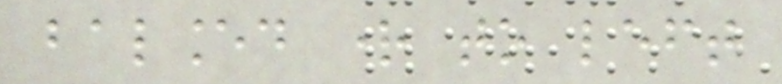balanced right to left
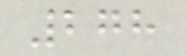278
